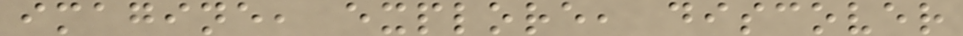imagine, explore, discover
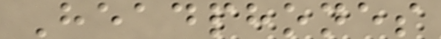Headphones
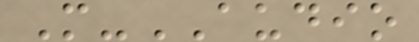M-AUDIO
